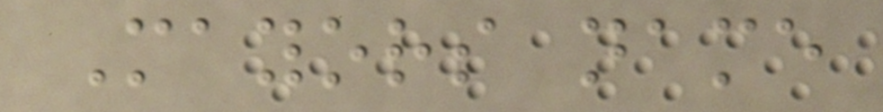Mayors name
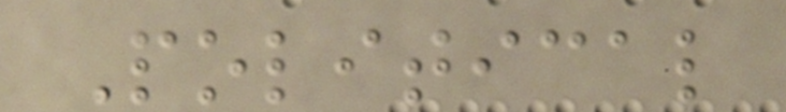Political
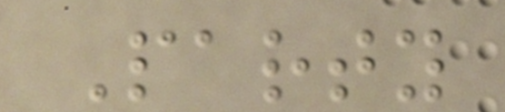Party
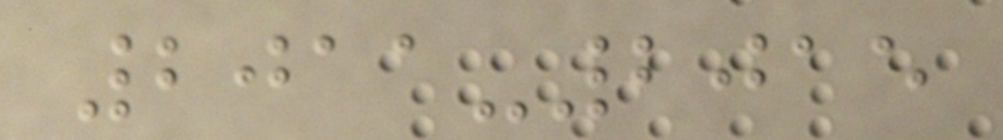2011-2015
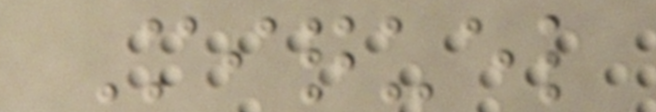Miquel
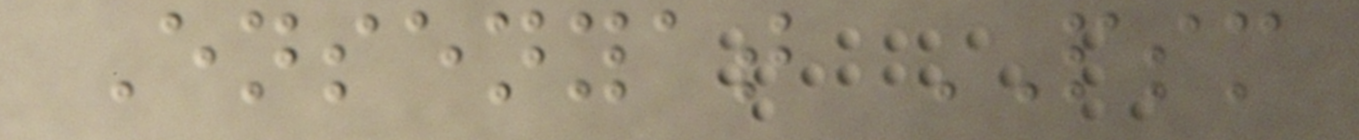Ensenyat PSM
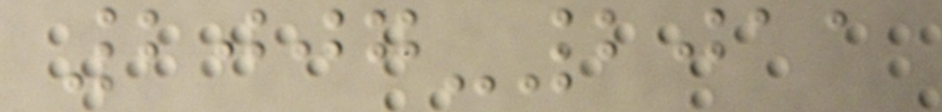2007-2011
